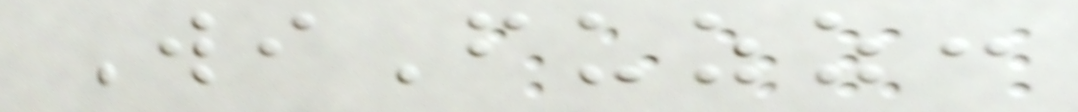WiFuzz:
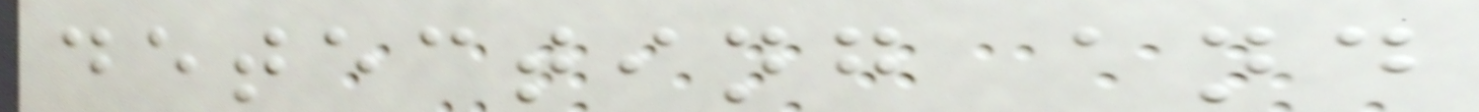detecting and
